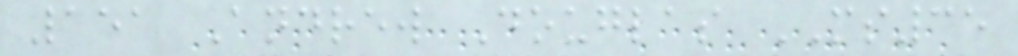151 Andrew Douglas MS35
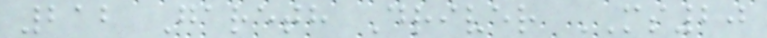212 Gareth Driver MS20
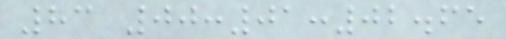83 00:01:02.65
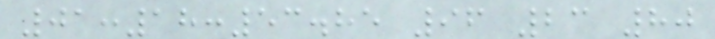01:18:53.85 96 23 80
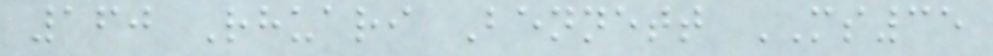160 Rhuari Bennett MS35
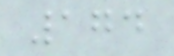174
